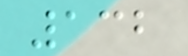132
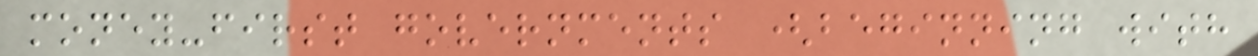money-first governments (beginning with
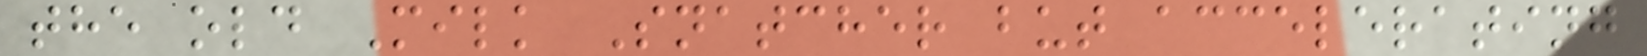the old Milk Snatcher but accelerating
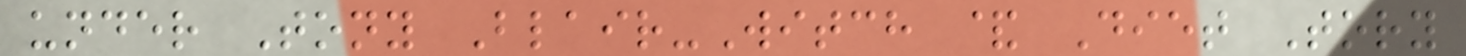under Tony Blair-Witch & Diet Tory
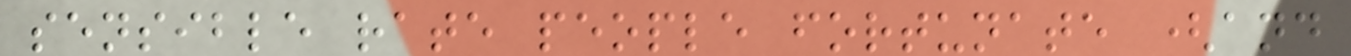sensible rate people fortunate (and
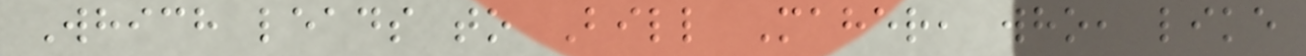Which leads to Bill Maher, who, like
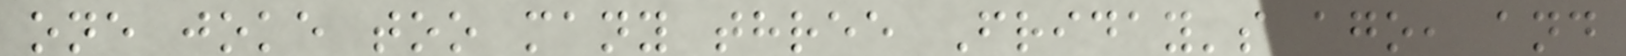one joke too many three Friday's ago, and
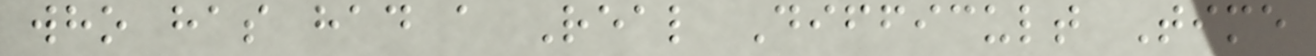who has had a Real Difficult Time
